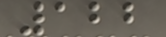122
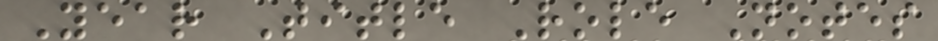Year Title Role Notes
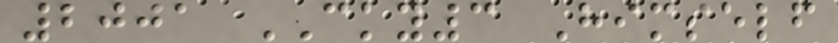2001 CKY3 Himself
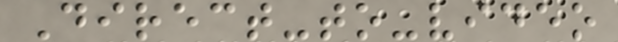Direct-to-video
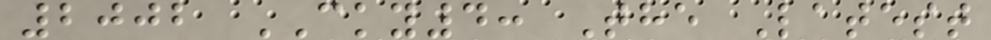2002 CKY4: The Latest
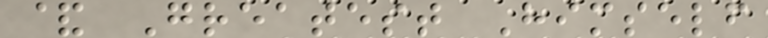& Greatest Himself
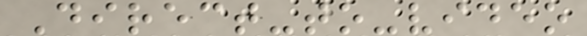Direct-to-video
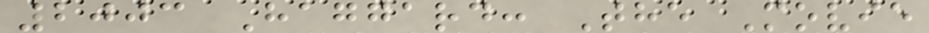2003 Haggard: The Movie
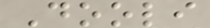Dooli
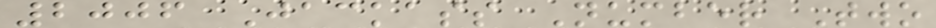2006 Jackass Number Two
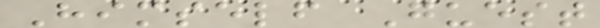Himself Guest
